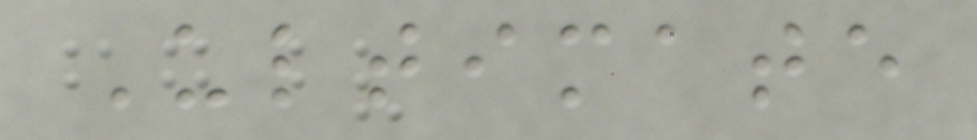Ultimate
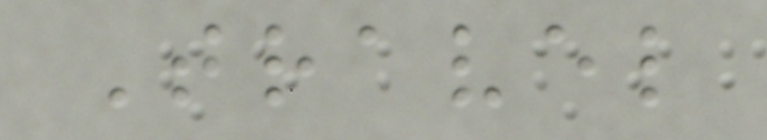Travel
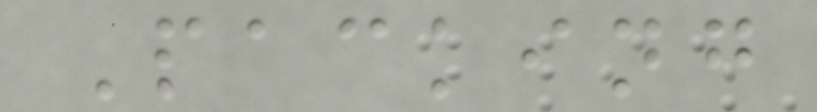Packing
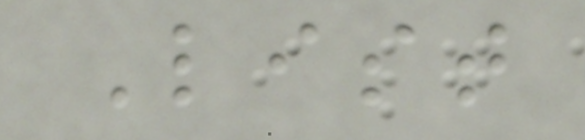List
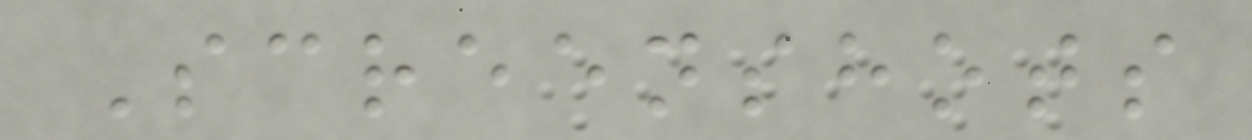Screenshots
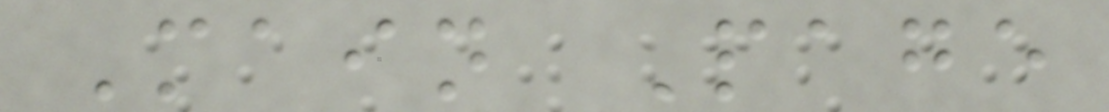Main Page
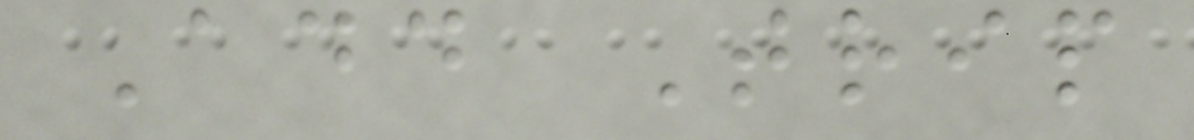Add Trip
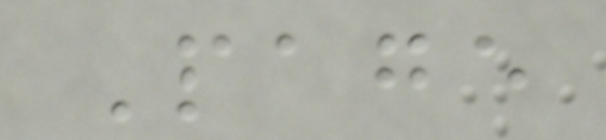Page
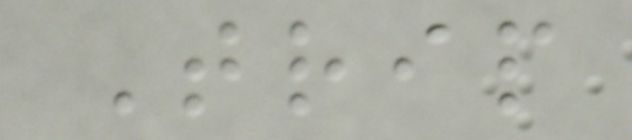Trip
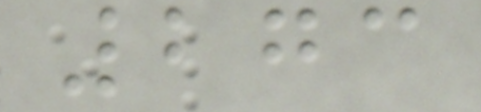273
